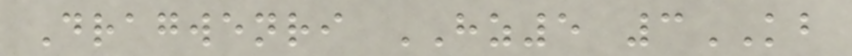Dragwenri HZ5 3KB
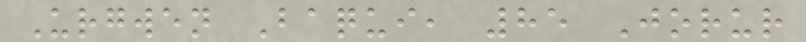Urgwen Baqui, 85 Jorur
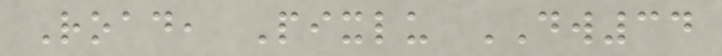Road, Pixlu DW34
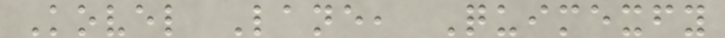Kovel Lane, Quimexfy
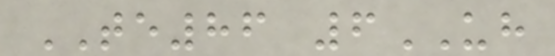TE86 6UH
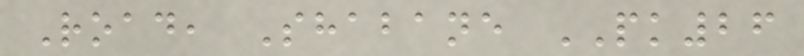Road, Shabane PK26
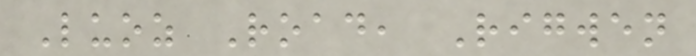Luoz Road, Rigwen
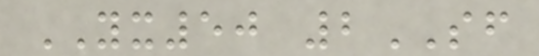YX50 2SF
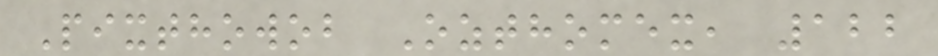Pixthowob Ozthomex, 122
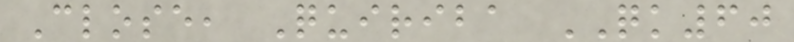Close, Quiriba QK60
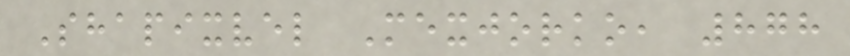Shapixvel Mexjorko, 878
